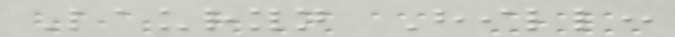Lauryn Hill:
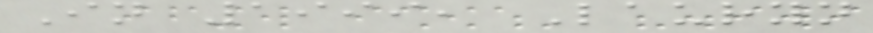In 1999, Lauryn
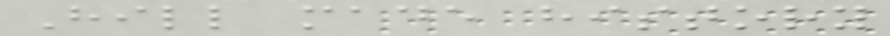Hill made history
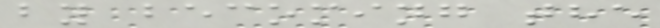by becoming the
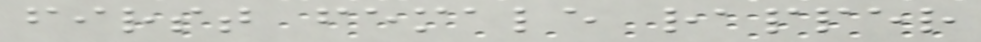first female rapper
